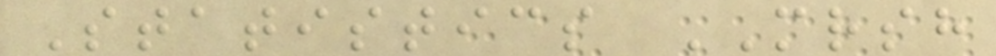Statistics MRSH
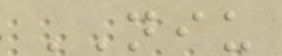NIU
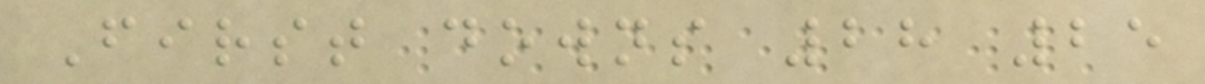First downs 28 25
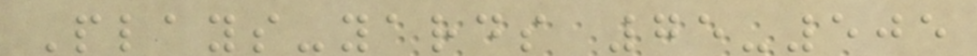Plays-yards 75-505
